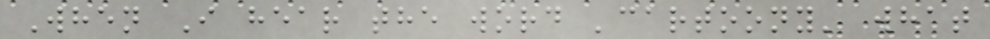When I hear the word 'cartoony' what
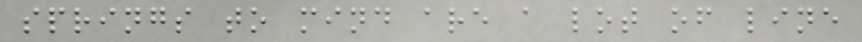springs to mind are a lot of line
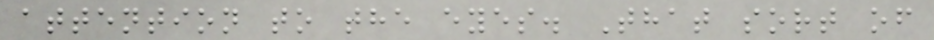attention to the eyes. That sort of
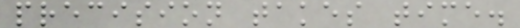precision takes time.
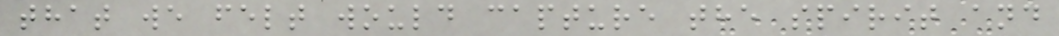that we felt would capture the spirit and
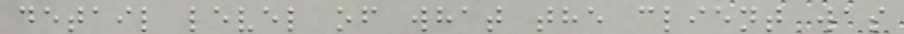detail level of what the client was
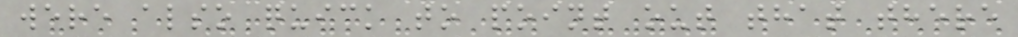were also quick to point out that there
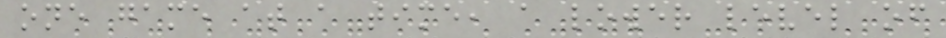one game at a time, a lower level of
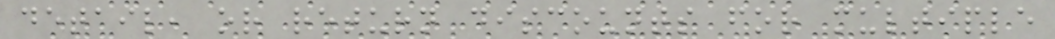detail, or return discounts for multiple
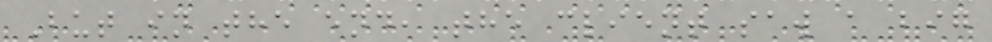But in the end, the client saw a big
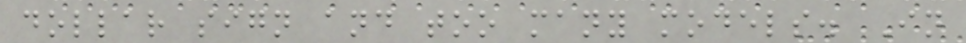dollar sign and too many models. In
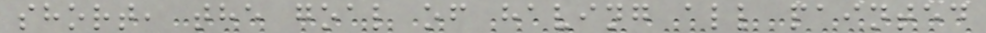short, the goal of having all painted
